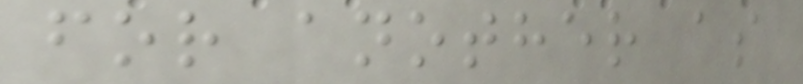for another as
